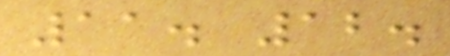11. 12.
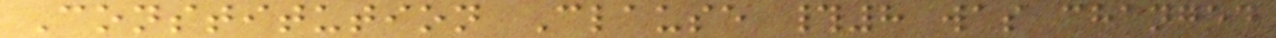Constitution Clause #8 was changed
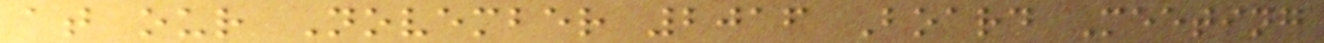at our November 2016 Board Meeting
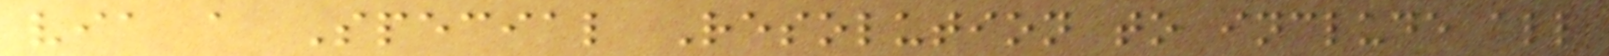via a Special Resolution to include all
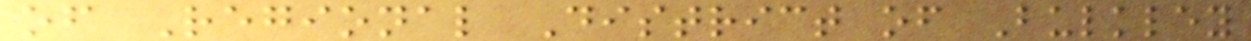of Regional District of Bulkley
